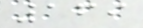169
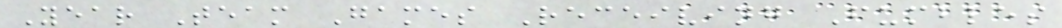Year Team Games Receiving Fumbles
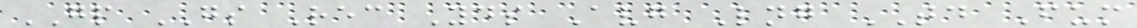GP GS Rec Yds Avg Lng TD Fum
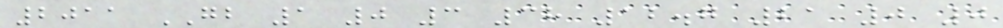2011 GB 1 0 3 38 12.7 21 0 0
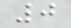0
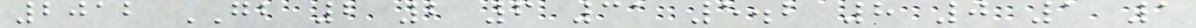2012 GB 2 2 6 31 5.2 8 0 1 1
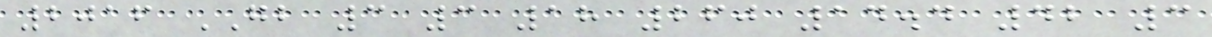2016 GB 3 3 18 260 14.4 42 3
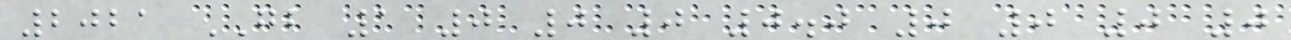2021 GB 1 0 0 0 0.0 0 0 0 0
